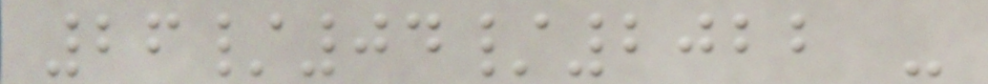26/04/2022 -
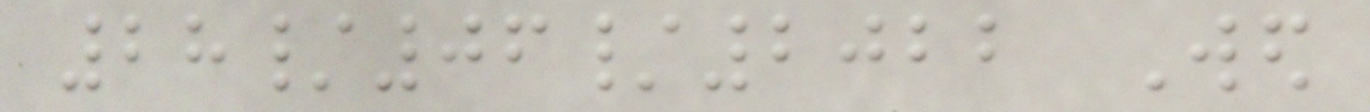28/06/2022 Wed
